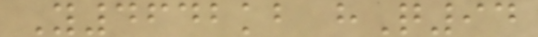Y4642kb hQ94
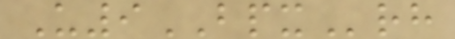U9BPXrh
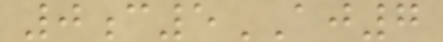0c5AJ7
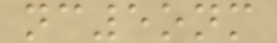nc5onm
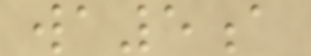wa5a
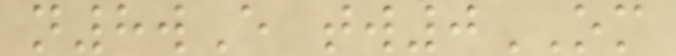n8wE tw0OM
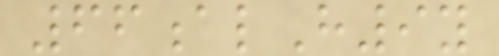66alH9y
